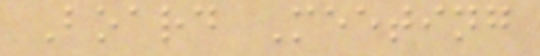Board Meeting
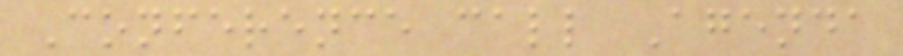Conference call Agenda
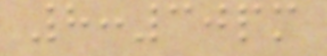8:30pm
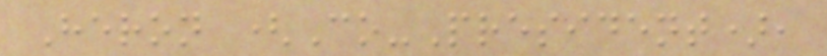Heron (Co-President),
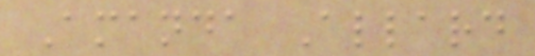Amanda Allard
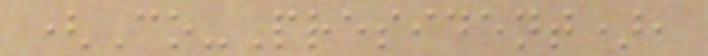(Co-President),
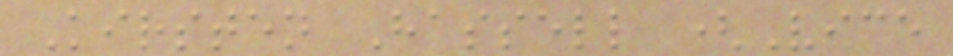Kirsten Hassell (Vice
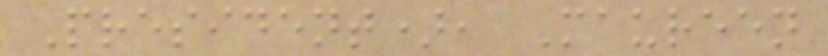President), Maureen
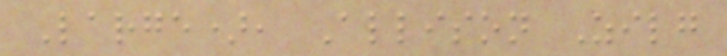Large), Allison Zilg
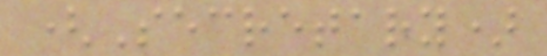(Secretary)
